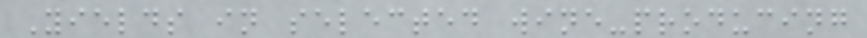Yields in selected wine-producing
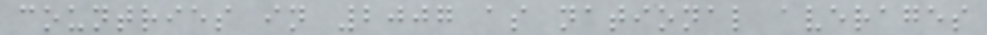countries in 2007 as national averages
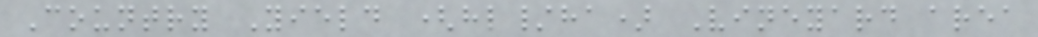Country Yield (hl/ha) Vineyard area
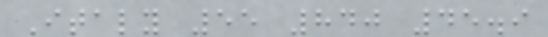Italy 55 840 45.9
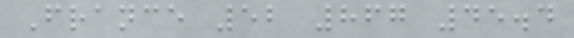France 52 867 45.4
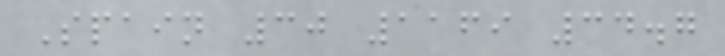Spain 30 1169 34.7
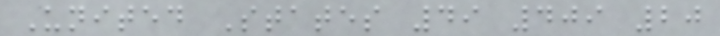United States 49 409 20
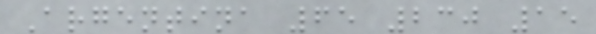Argentina 65 230 15
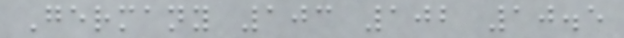Germany 103 102 10.5
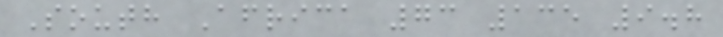South Africa 73 135 9.8
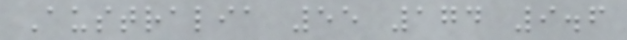Australia 55 174 9.6
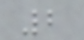2
